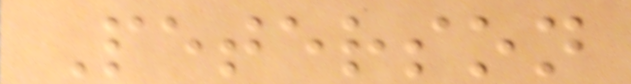Peterson
